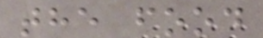the food
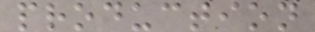production
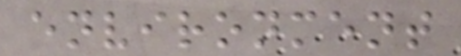environment
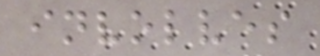involves
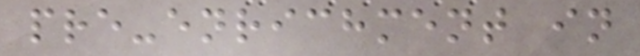pre-enrichment in
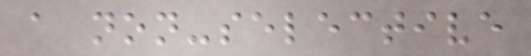a non-selective
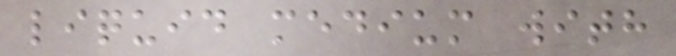liquid medium with
